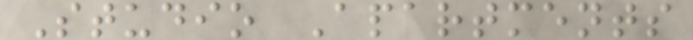Studio Apartments
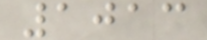1013
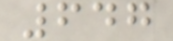647
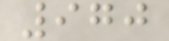970
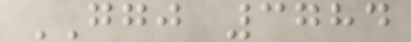GGJ 3784
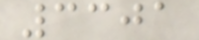3301
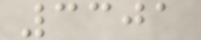3301
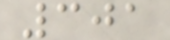301
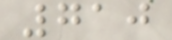710
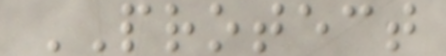PROTECT
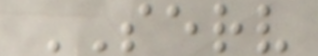SERV
